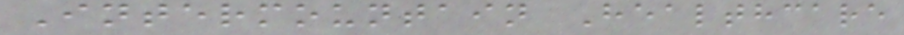Intermountain Healthcare
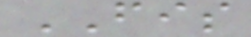FIS
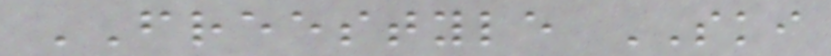FREESTYLE SKI
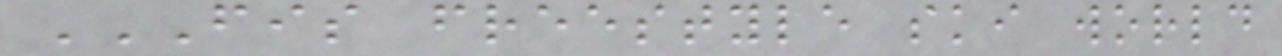FIS FREESTYLE SKI WORLD
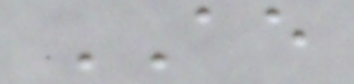AE
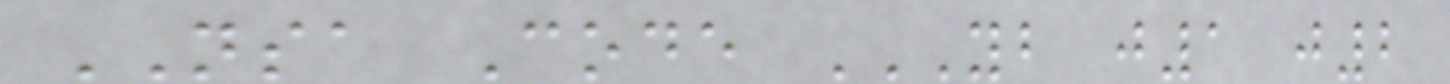NSA Code YB J1 J2
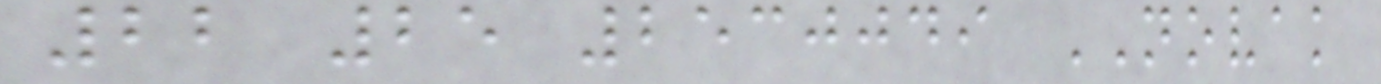22 25 2530049 NOVAK
